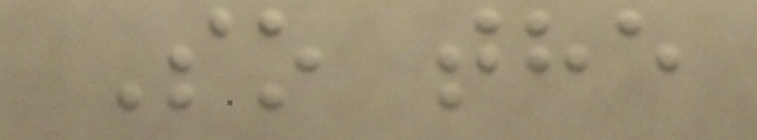So the
